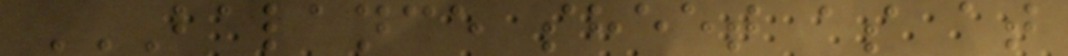BALANCE SHEET AS AT
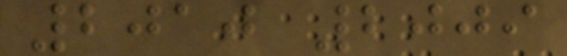2010 2009
